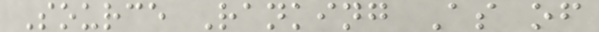Source Ranking As of
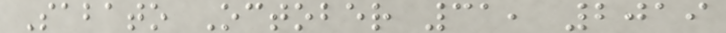Sabato October 31, 2019
